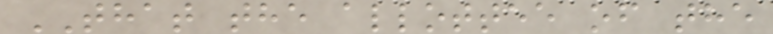THAT the allottee of the
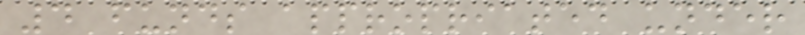4 funds appropriated under
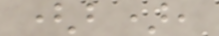(b),
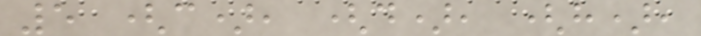5 (c), (d), (h),
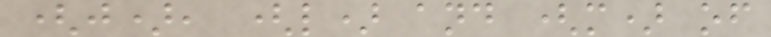(j), (l) and (m) of
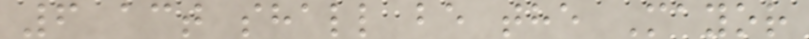6 act shall be the Mayor
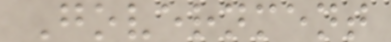Government
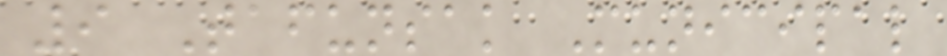9 Tafunsak Municipal
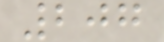207
